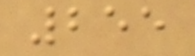255
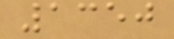1350
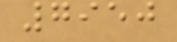7950
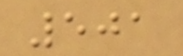501
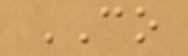CO
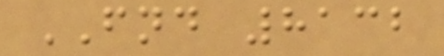FND 8132
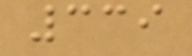339
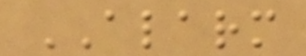ALARM
